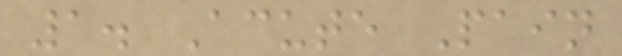1. Acute Pain
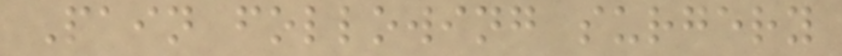Pain following surgery
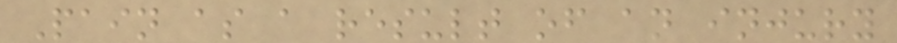Pain as a result of an injury
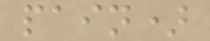pain)
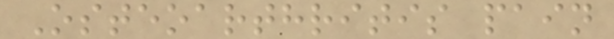Osteoarthritis pain
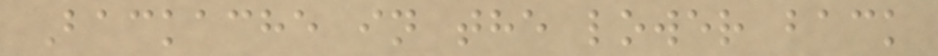Backache in the lower back
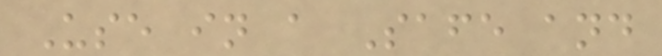Use in a Safe and
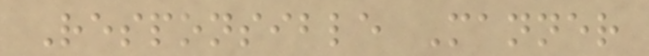Responsible Manner
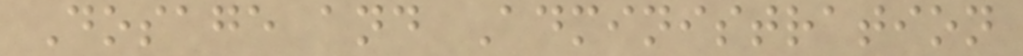Dosage and Administration
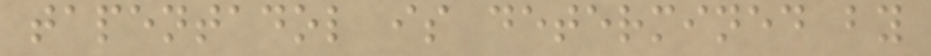tapentadol is determined by
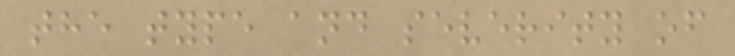the type and severity of
